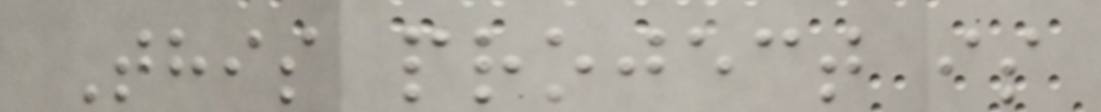This project is
